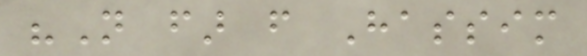"Not far from Hassim
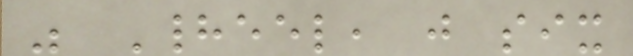was Hadeel, just six
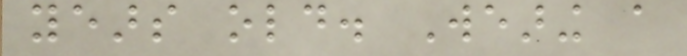years old. Wearing a
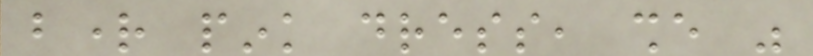bright pink dress, she was
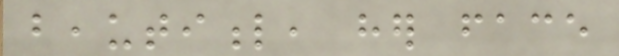beautiful, her face
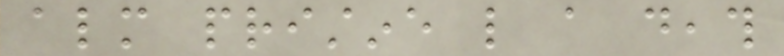almost pristine like a death
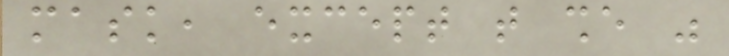mask, except that she was
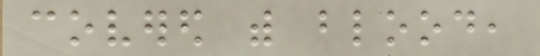covered with blood,
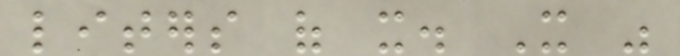liters of it. It was
